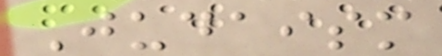Judaism
